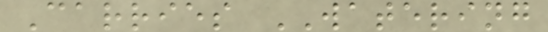Carries WATERING
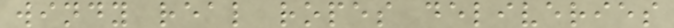windy real ropes deliveries
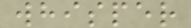whisper
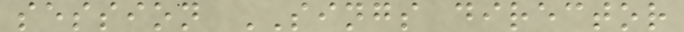session SINGS director
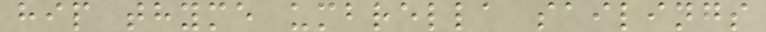hip thyme umbrella sailings
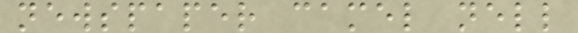newspaper camel nell
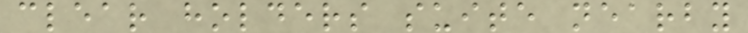clear holders suite nearby
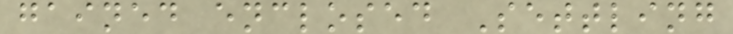gained enclosed Settling
